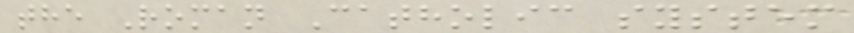the Roman Catholic system
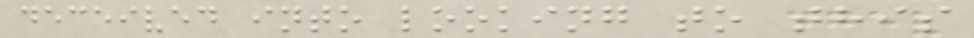deceived into looking to this
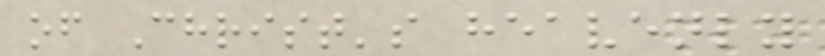of Christ's heavenly
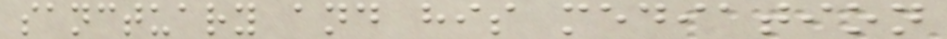sanctuary and his mediation
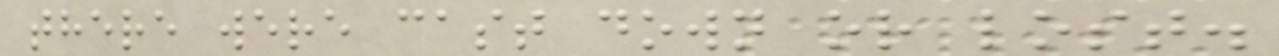there were cast down or lost.
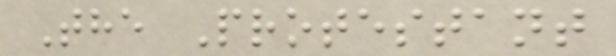The Protestant
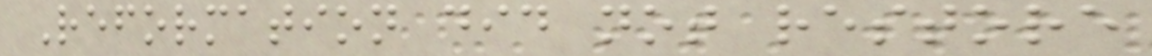Reformation did not restore
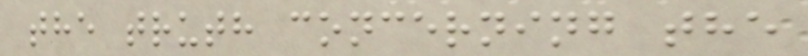the truth concerning the
